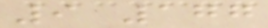9 177
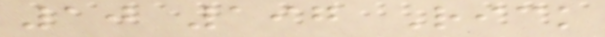10 197 Rick
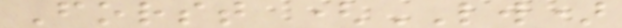Forst (LW)
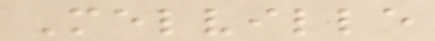Melville
